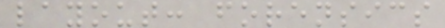layout: forensics
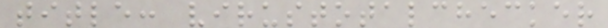title: virustotalchecker
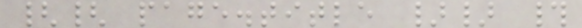{{ page.title }} #
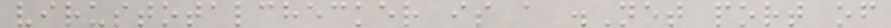virustotalchecker is a .Net port of
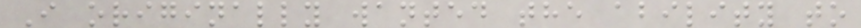I originally wanted the ability to
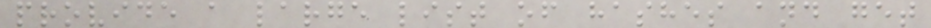provide a large list of hashes and get
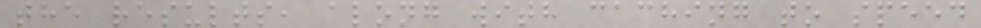the results, along with caching to speed
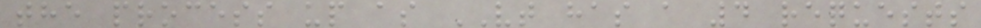the process up as VT has a 4 requests
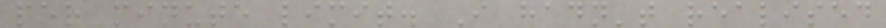per minute limit. I hadn't realised
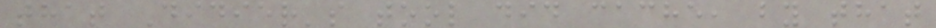that Didier's tool did cache, by that
